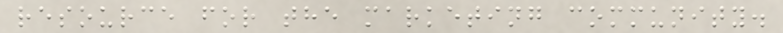resource for the marketing community.
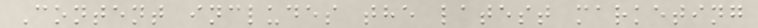Content includes the latest marketing
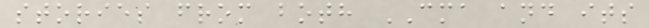stories from both CMA and its
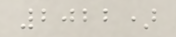2022)
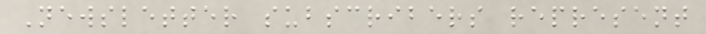Newsletter subscribers represent
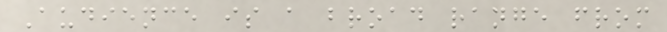Audience is a broad range from
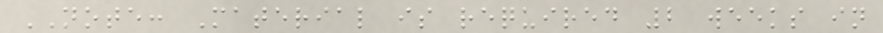NOTE: Material is required 2 weeks in
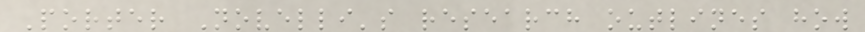Porter Novelli's research outlines how
